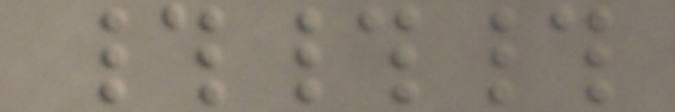###
